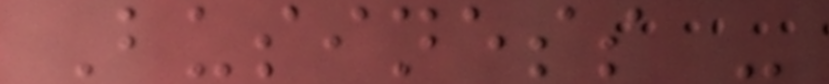Business -
